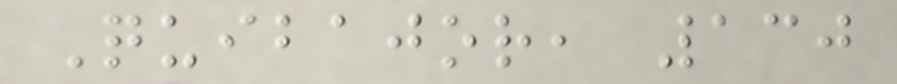Quibajor, 130
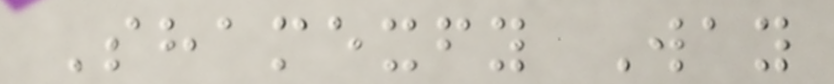Shamexfy Way
